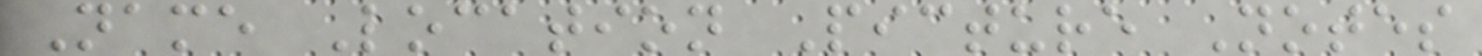Name Location Picture Notes
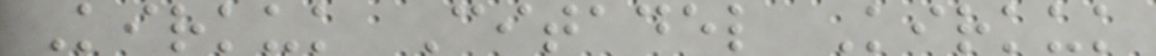Kirkuk Citadel Kirkuk
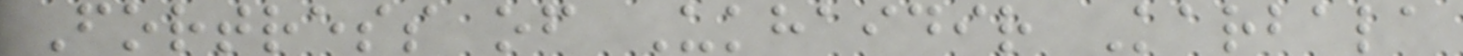Fortress of Ukhaidir Karbala
